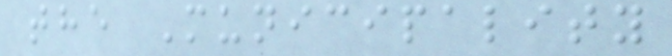the Municipality
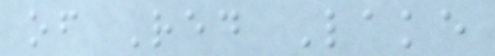of Red Lake
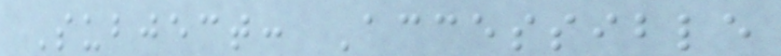Subject: Accessible
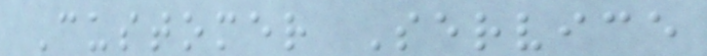Customer Service
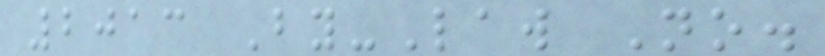2013 By-Law No.
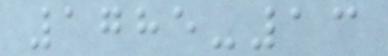1785-13
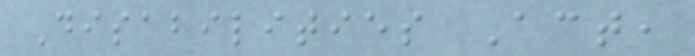Disabilities Act,
